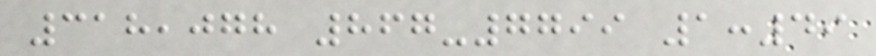318,078 867-7799 1:49
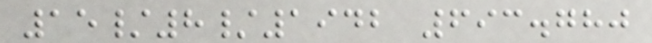15/8/1942 693.780
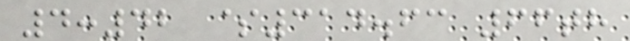4:42 $314.63 66th
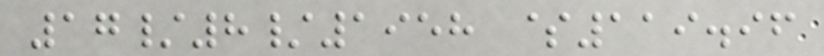17/8/1958 $119.96
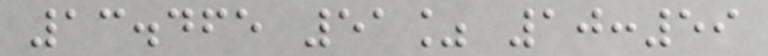13.465 51% 10:59
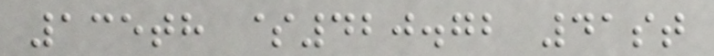135th $420.72 41st
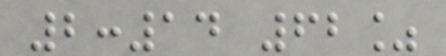2:14 62%
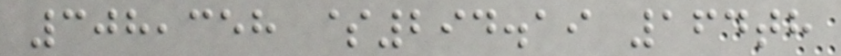308,358 $294.19 164th
